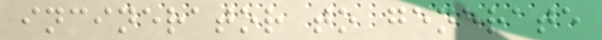incinerator to generate
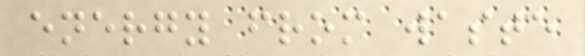energy from waste
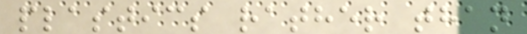plastics rather than
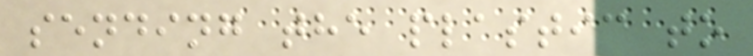sending the plastic to
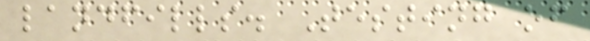landfills. Testing of
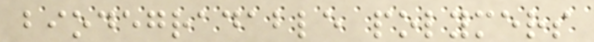biodegradable polymers
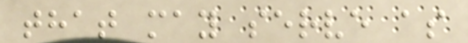that may serve as
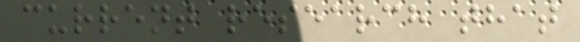current research that
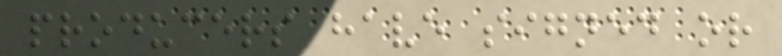producers have signed or
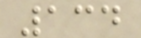134
